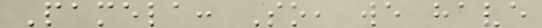Pamela: So, we have
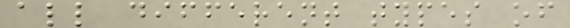all different types of
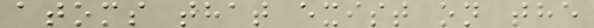atoms that exist on the
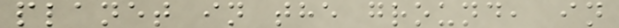planet in the ground, in
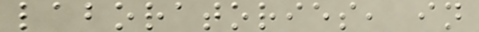laboratories, in
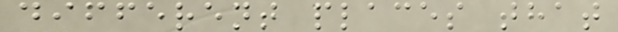different places that
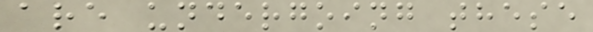are undergoing these
